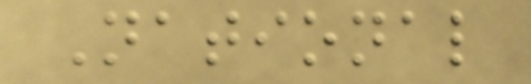National
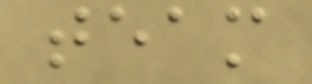team
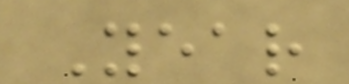Year
